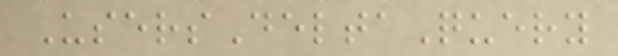UsersDeltaQuery
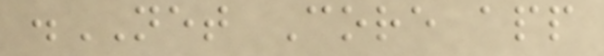.NET Core app
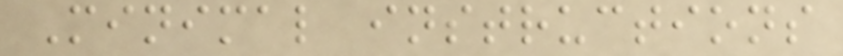Minimal instructions
